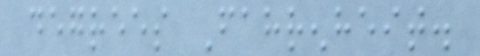degrees Fahrenheit.
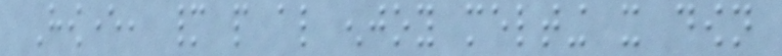However, many people also enjoy melting it down
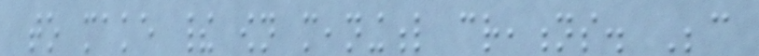to make their own meaningful creations. Because
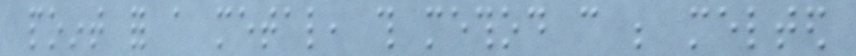point for a metal, this method can be melted
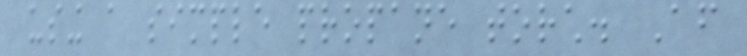using a simple propane torch. After
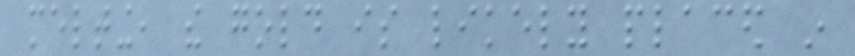melting, the gold is likely placed in
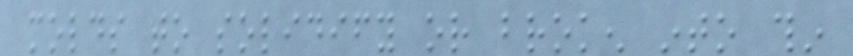molds to solidify or broken into thin
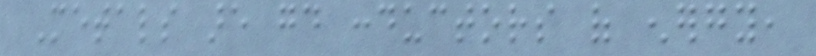Metals are good conductors of energy,
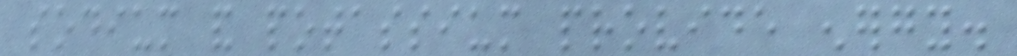sodium and potassium provide energy.
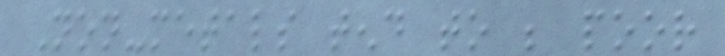Non-metals tend to be poor
